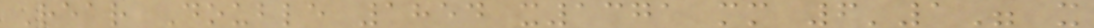Rear Double 1854 x1371 mm 6'1" x
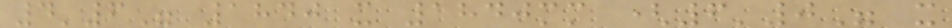4'6" 1840 x 1840mm (6'0" x
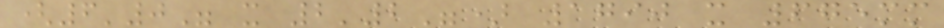(6'0" x 2'2") 1790 x 675mm
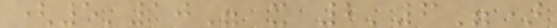(5'10" x 2'6")
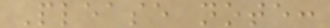Please note:
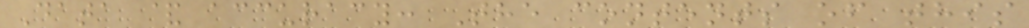Data & accuracy: The contents of this
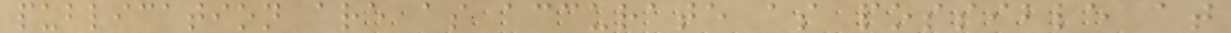publication are as accurate as possible at
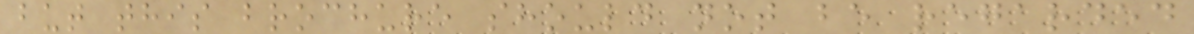but this brochure should not be regarded
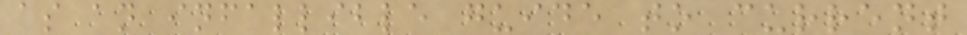as an infallible guide to current
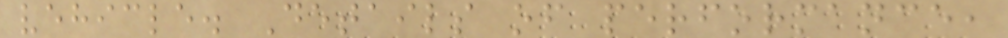vehicle. Details of performance,
